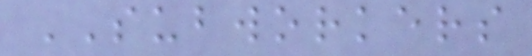SUBWORKERS
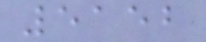5152
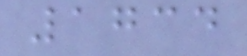1734
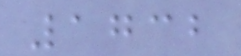1732
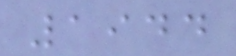1944
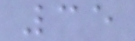35
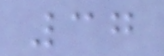37
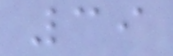39
